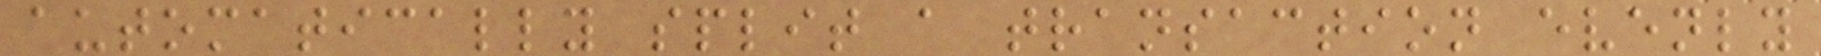automatically split a transaction evenly
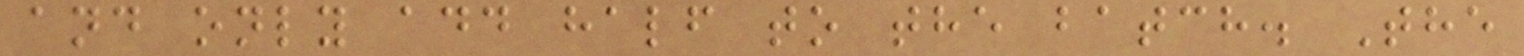and only add half to the batch. The
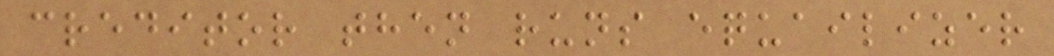creditor then runs equailizer
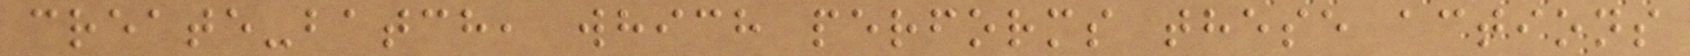create-batch, which performs these actions
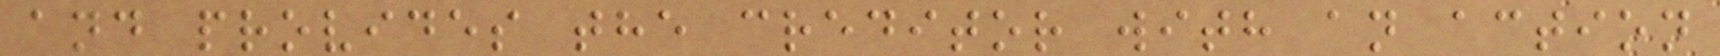and provides the creditor with an action
